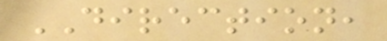DIRECTION,
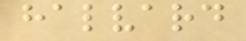halvard
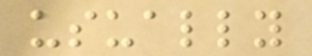usually
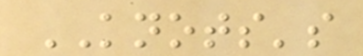KNOTS's
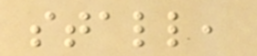stall,
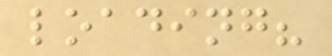loading?
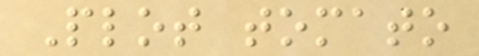Plot tomato
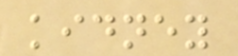kidney
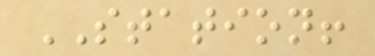STATION!
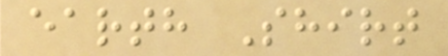earth Shirt
